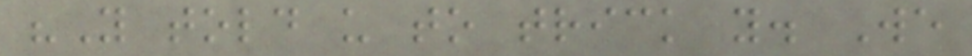"You told us to trick you. We
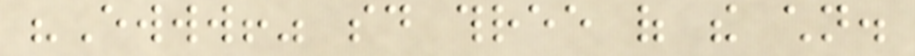"Ewww!" said three of the children.
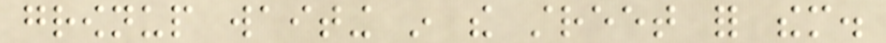grownup waiting in the street for them.
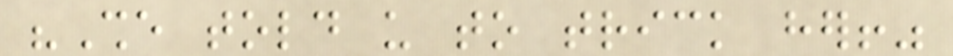"She told us to trick her!"
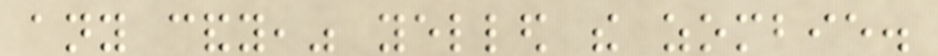any candy," yelled the zombie.
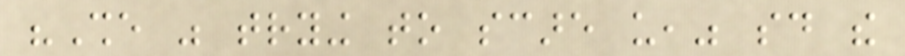"She was trying to scare us," said the
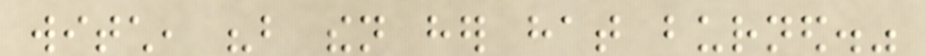witch, "but then her hat burned."
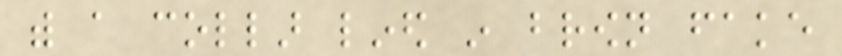with a collar lined in brown fake
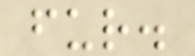fur.
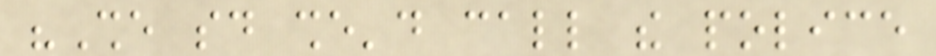"She said she'd call the police
